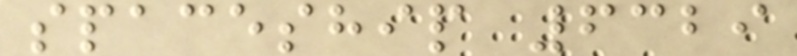spaceship 6329
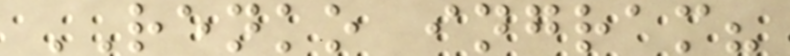RENKO ingram?
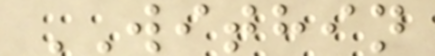WITHIN
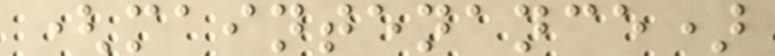(maintenance)
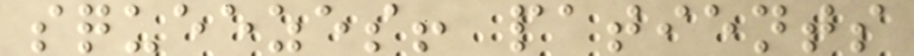squeezes! patients
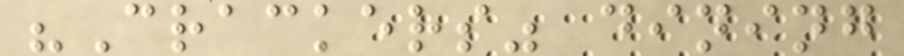"Crackers" dining
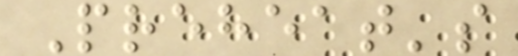Preheat's
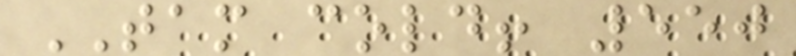TAM cold! 550
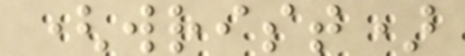(wrist)
